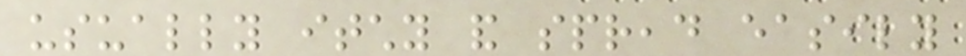usually itchy and spread easily
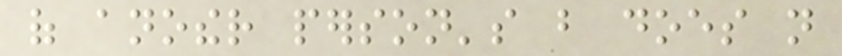of another person's but does not
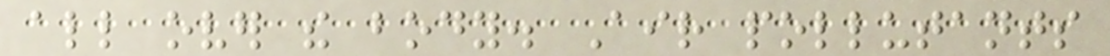all over the body. Air pollutants
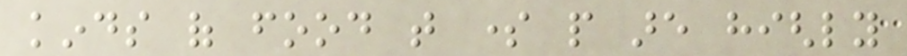kinds of food that some people are highly
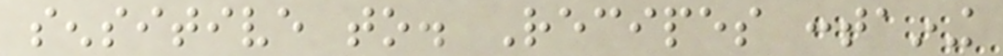sensitive to. Recipes containing
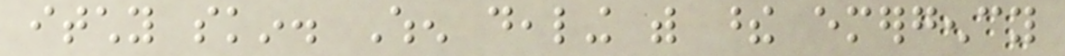itchy skin. When dealing with these emergency
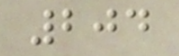204
